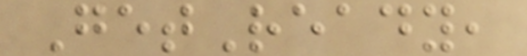GetReady,
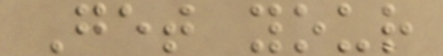Get your
